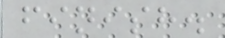finish.
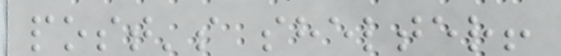post's shelter!
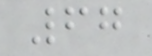67
